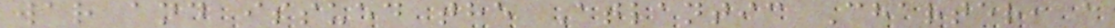war and issued the Atlantic Charter, a
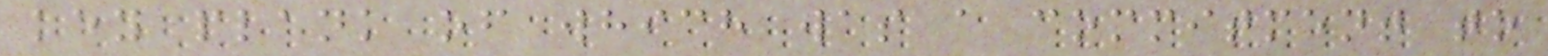key plank of which was a commitment to
